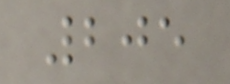205
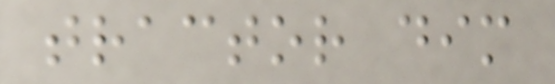tractor dim
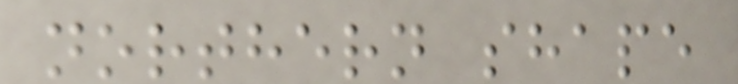northern shape
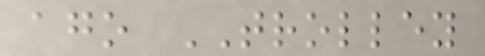ago TROLLEY
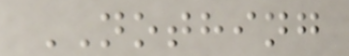NOTHING
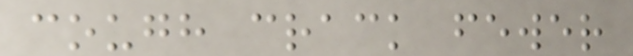cough crack fewer
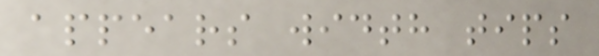appears width tips
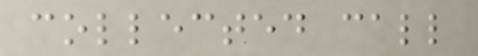collected call
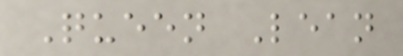Queen Lean
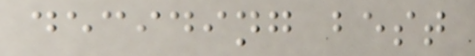deciding best
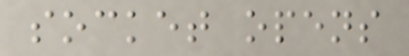socket opens
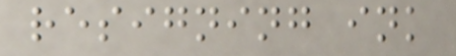resigning ink
